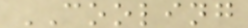COOLING
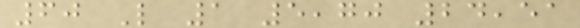60 L 1 5,70 24,51
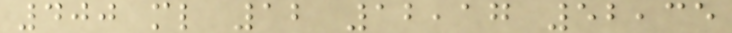400 ml 12 12,17 52,35
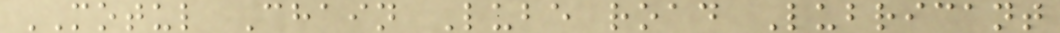MOTUL Chain Lube road Lubricant
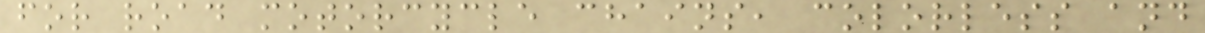for road motorcycle chains, colorless and
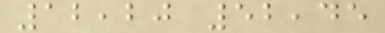12,20 52,45
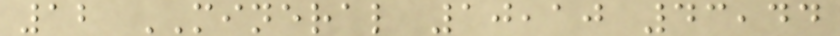12 MINERAL 10,10 43,44
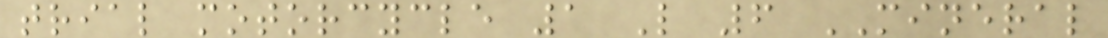trial motorcycle 1 L 6 MINERAL
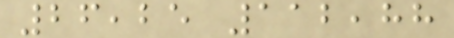26,25 112,88
